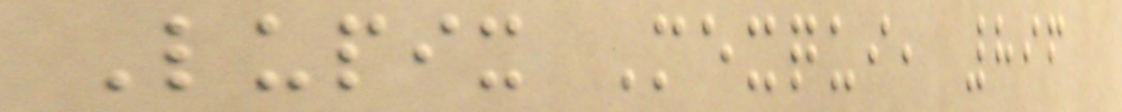Lupix Mexqui, 896
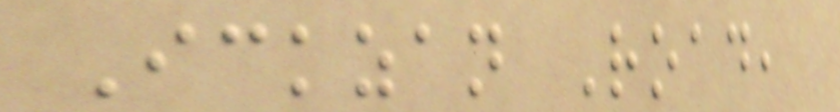Ickzan Road,
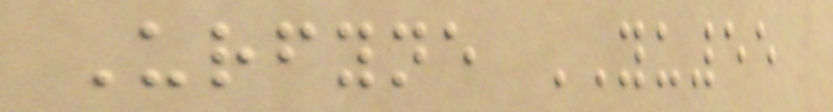Urfyne YU55
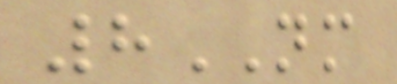8NM
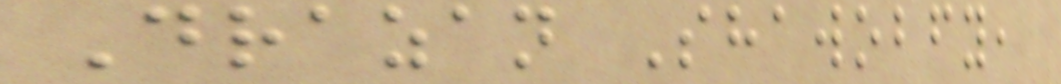Drazan Shawobfy,
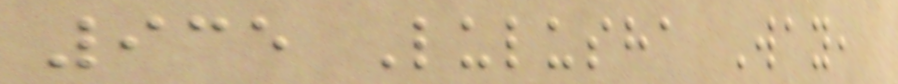935 Lulusha Way,
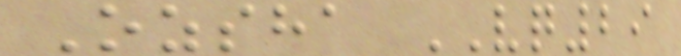Ozsha VQ29
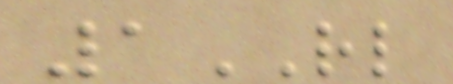1RL
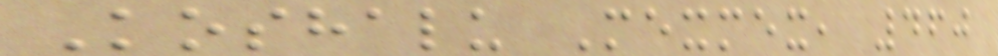Koshalu Mexmex, 460
